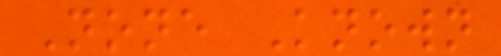None Known
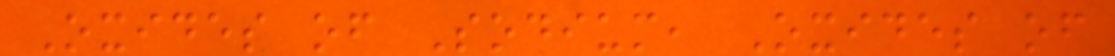Oxides of Sodium, Oxides of
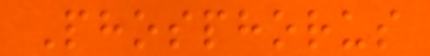Phosphorus
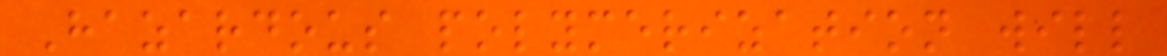Hazardous polymerization will
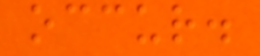occur.
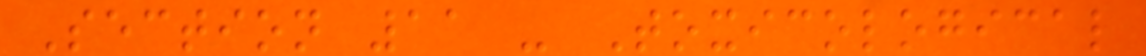Section 11 - Toxicological
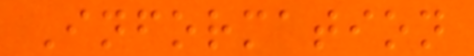Information
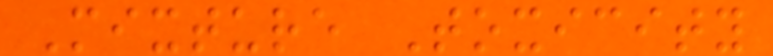Mixture Toxicity
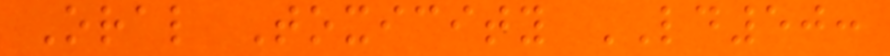Oral Toxicity LD50:
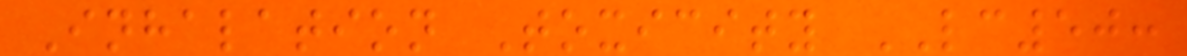Inhalation Toxicity LC50:
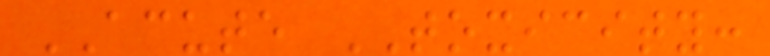ACUTE TOXICITY:
